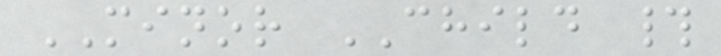MINOR CHILD #
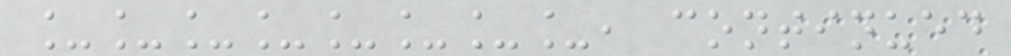________, continued
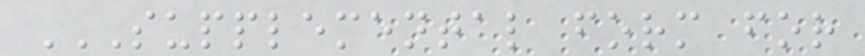SUPPLEMENTAL FORM FOR
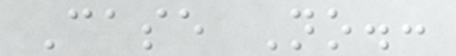Case No.:
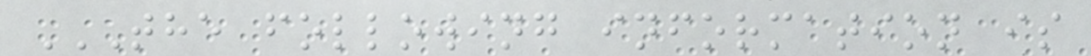THE FOLLOWING INFORMATION IS
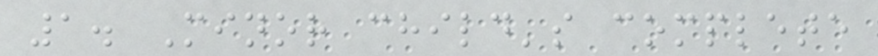1. Minor child's complete
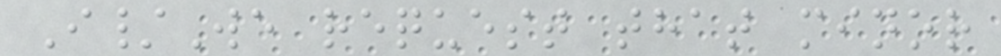I/We request that minor
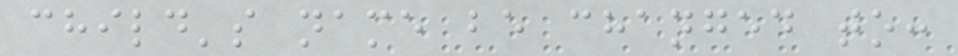child's name be changed to:
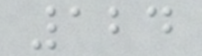124
